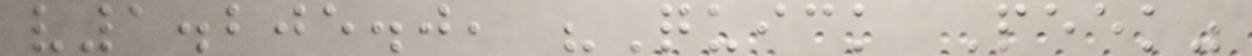v1.205.0, "Quick Peek"
